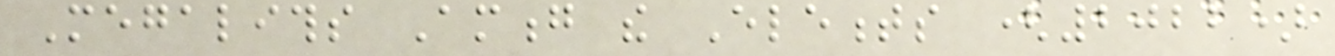Megaliths Among the Elements (2022)
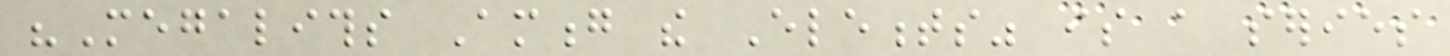"Megaliths Among the Elements" is a series
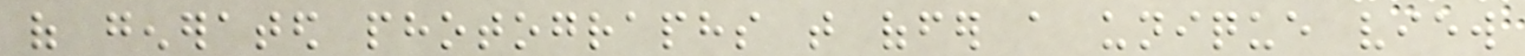of generated photographs that offer a unique view
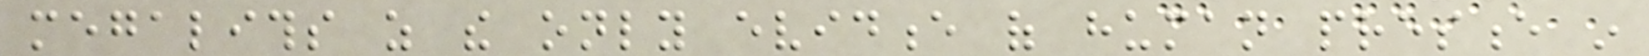megaliths as the only evidence of human presence in
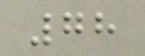78
